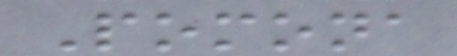Pomona
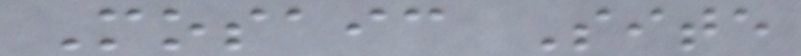Mosaic Site
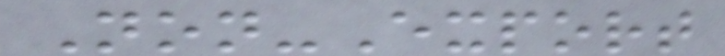Non-Export
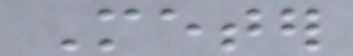Meter
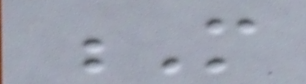M
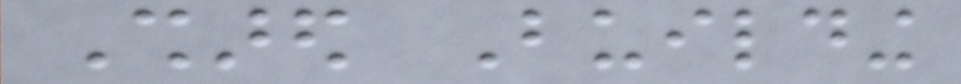Shared Building
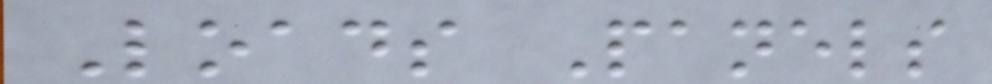Loads Panels
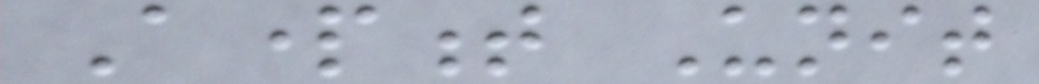Apartment Unit
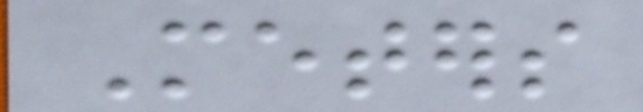Meters
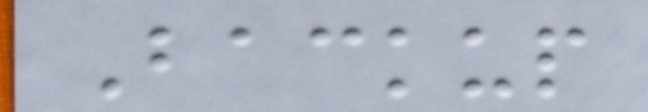Backup
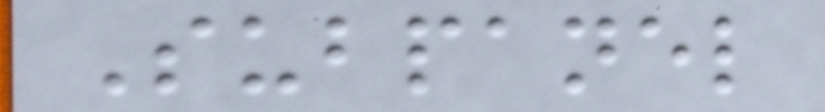Subpanel
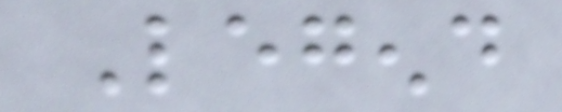Legend
